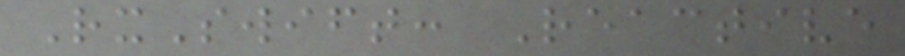RxSwift: Reactive
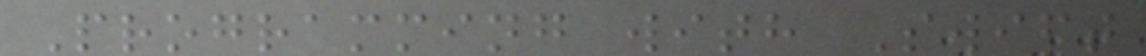Programming with Swift
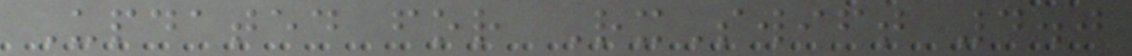Updated for RxSwift 4.0
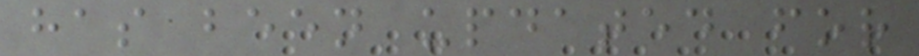has been updated for
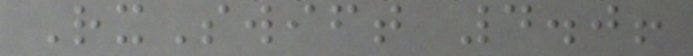RxSwift 4.0!
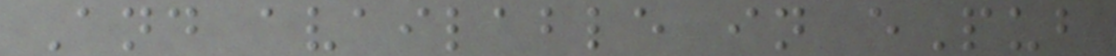And available in ePub
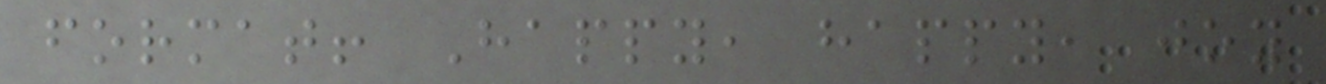format! Happy, happy, joy
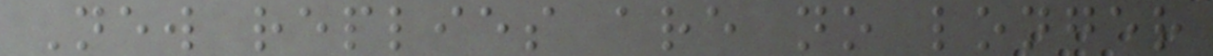New replies are no longer
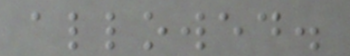allowed.
